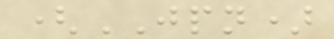(JPN)
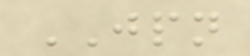JPN
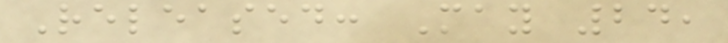Released: May 24,
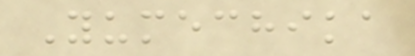Yumechika
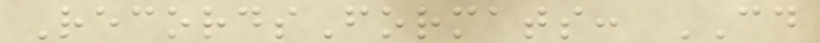RecordsFormats: CD
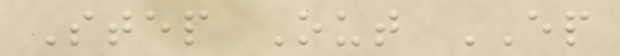Step Out EP
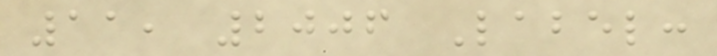11, 2006 Label:
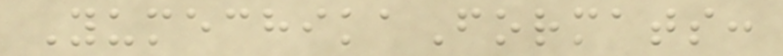YumechikaFormats:
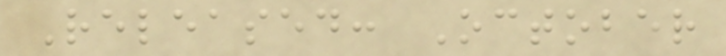Released: October
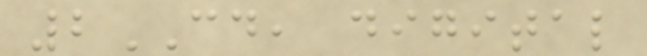2CD, digital
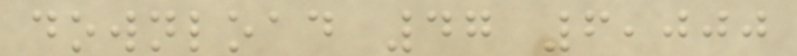download 47 6,000
